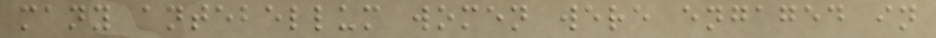many antebellum women were engaged in
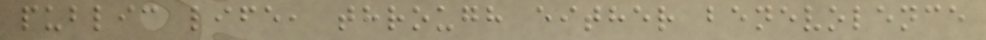public life, through either benevolence
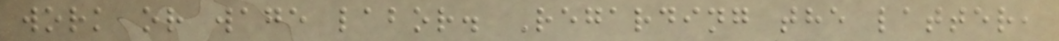work or wage labor. Regarding the latter,
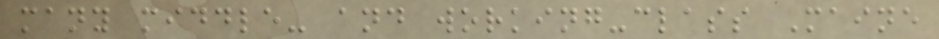many middle- and working-class Maine
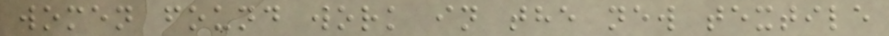women found work in the new textile
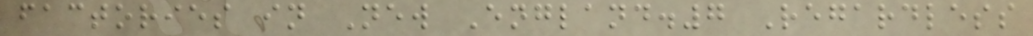factories in New England.7 Regardless
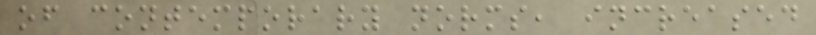of contemporary norms, increased
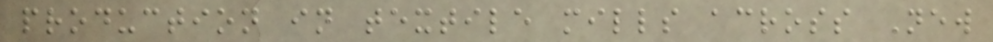production in textile mills across New
